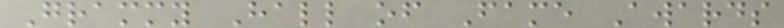Grammy Hall of Fame Awards
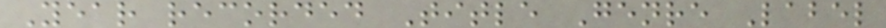Year recorded Title Genre Label
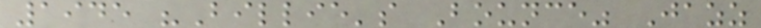1945 "Billie's Bounce" Jazz
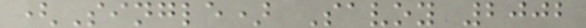(Single) Savoy 2002
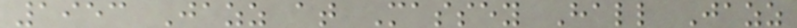1953 Jazz at Massey Hall Jazz
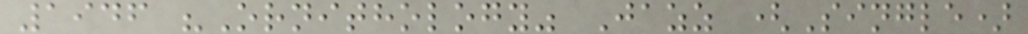1946 "Ornithology" Jazz (Single)
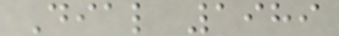Dial 1989
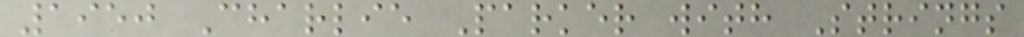1950 Charlie Parker with Strings
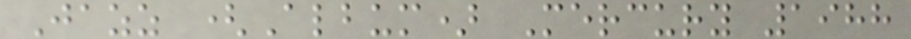Jazz (Album) Mercury 1988
